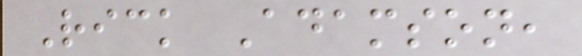Rick Adamson,
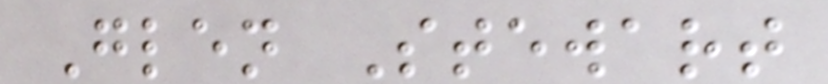Glen Stewart
